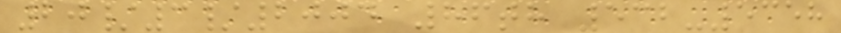20/3/2004 86th 532-5358
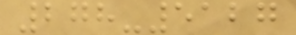278-5127
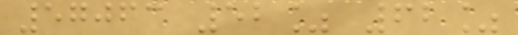57063 52% 62%
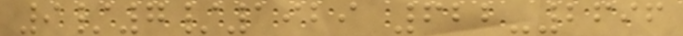9/7/1929 622-2696
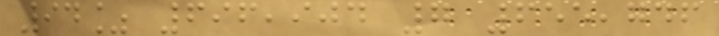94% 696,904 7 655,746
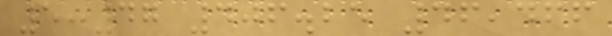5:47 406.25 46,466
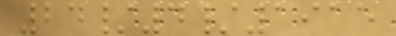24/4/1915
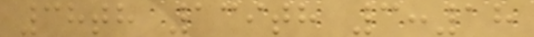38th 139th 3:18
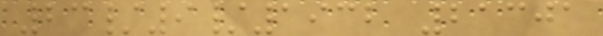23/9/1932 21301
